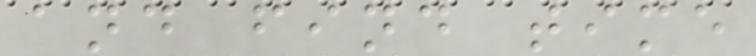and find time
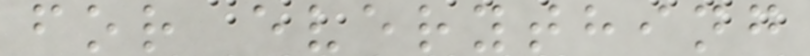for everything
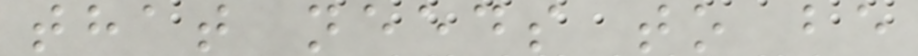that needs to be
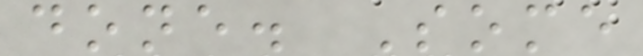done. Some
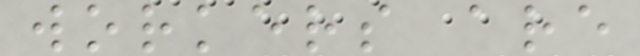workers are
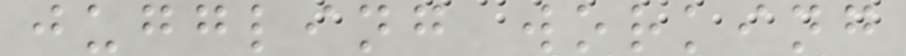juggling working
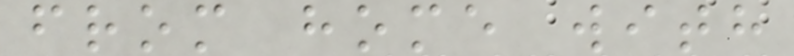from home with
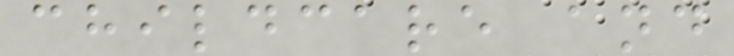childcare and
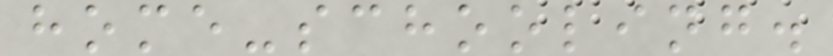home-schooling.
